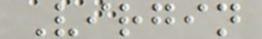Virgin
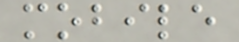mobile
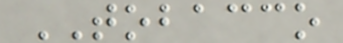TOBACCO
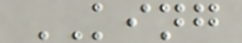KING
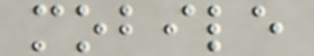mobile
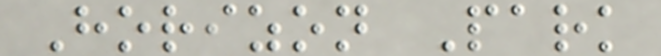Horizon Park
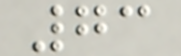73
